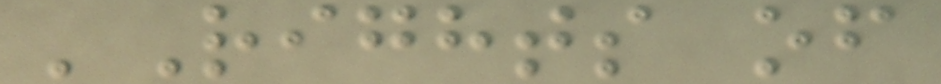'Rights of
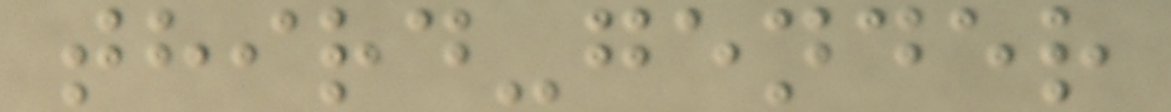third-gender
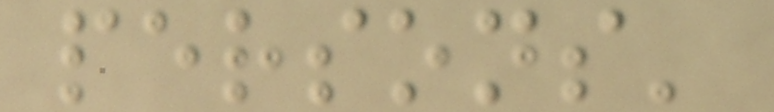persons'
